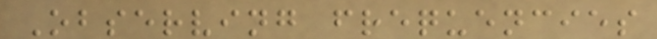Observing frequencies
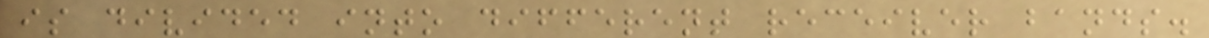is divided into different receiver bands.
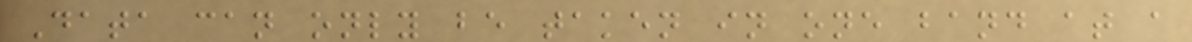Data can only be taken in one band at a
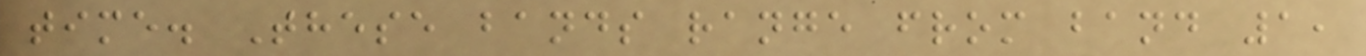time. These bands range from band 1,
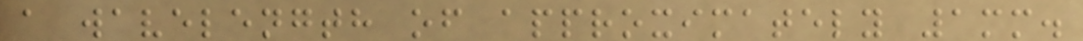a wavelength of approximately 1mm.
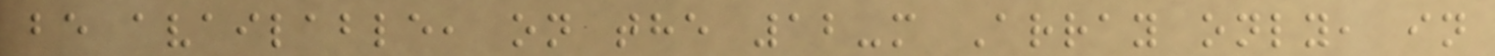be available, on the 12-m Array only, in
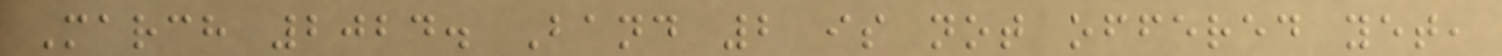March 2024. Band 2 is not offered yet,
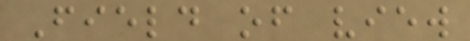Field of view
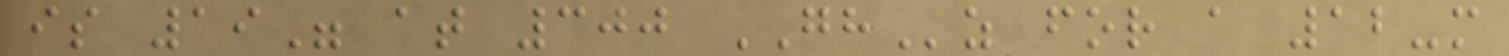is 19" at 300 GHz for a 12-m
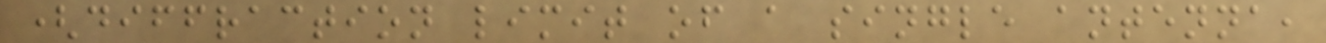(diffraction limit of a single antenna,
